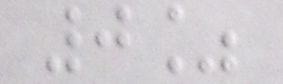0%
